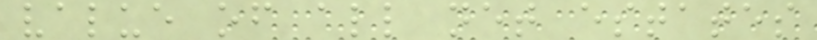value of all net estates
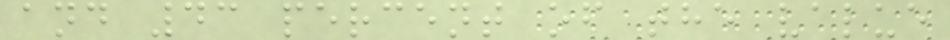and 43 percent of the value
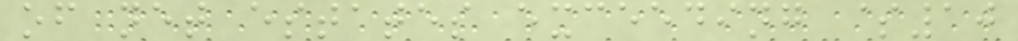of net estates exceeding $10
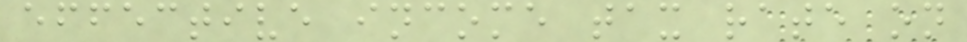effective income tax rate on
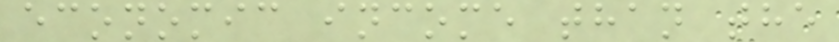economic income than the
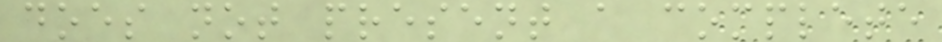does not present a complete
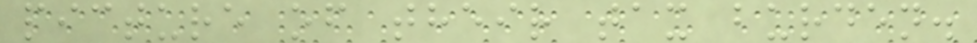picture of their tax burden.
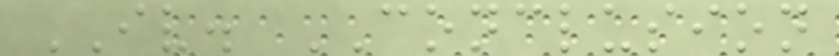IV. CONCLUSION
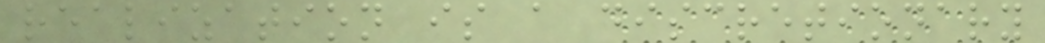realization is a discretionary
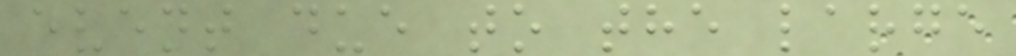event due to the large
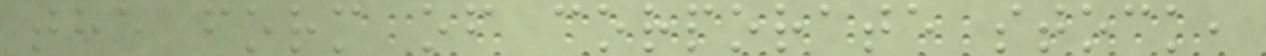the form of corporate stock,
